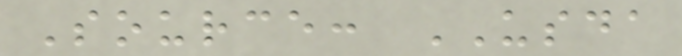Source: USDA
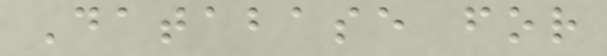Database for
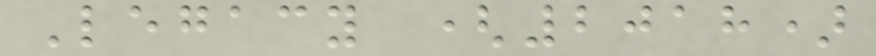Legacy (2018)
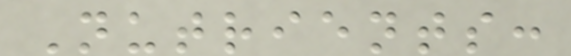Nutrients:
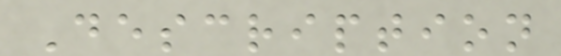Description
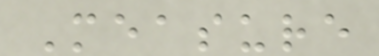Measure
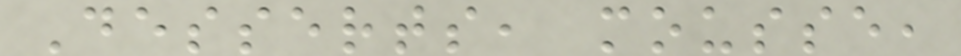Desserts, mousse,
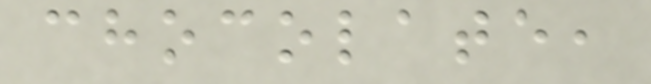chocolate,
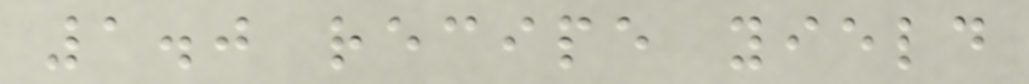1.0 recipe yield
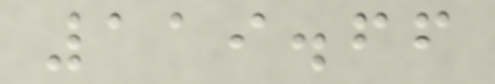119.66
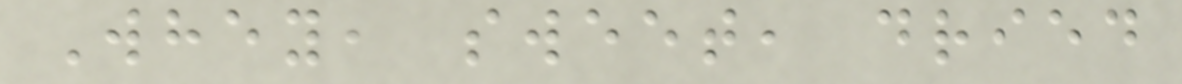Whey, sweet, dried
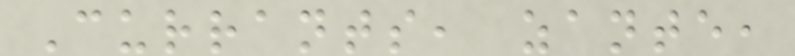Currants, zante,
